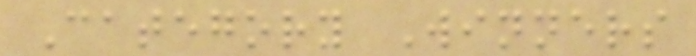Category Winners
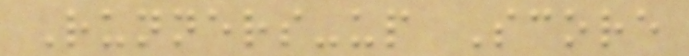Runners-up Score
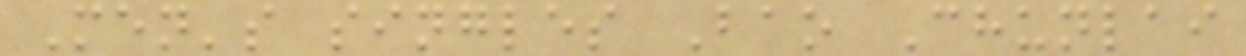Men's singles Bao Chunlai
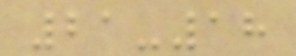21-18
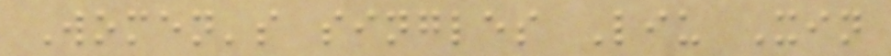Women's singles Liu Xin
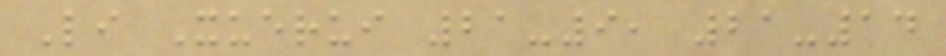Li Xuerui 21-9, 21-14
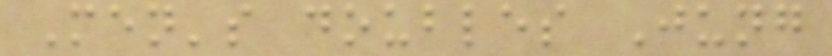Men's doubles Jung
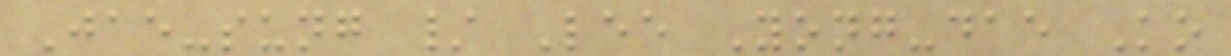Jae-sung / Lee Yong-dae Ko
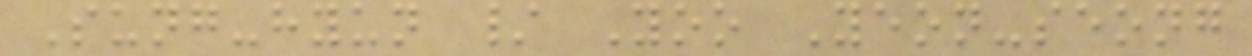Sung-hyun / Yoo Yeon-seong
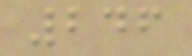246
